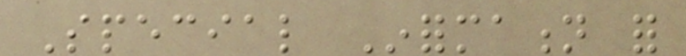Special Information for
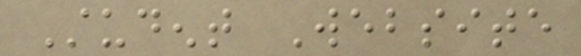Student Website
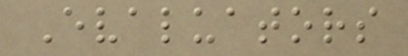Evaluators
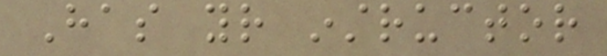Has your instructor
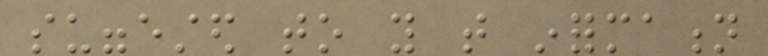suggested to you that information
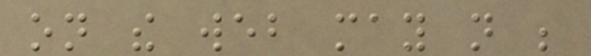on the web may not be
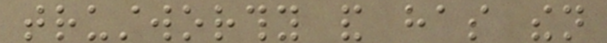trustworthy and has then
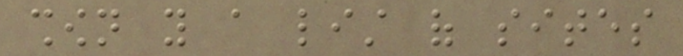shown you a list of sites
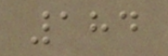184
